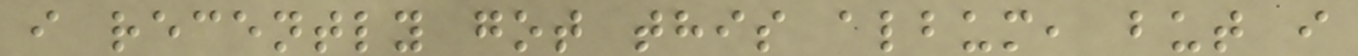i recently got this album, but i
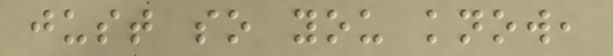just so you know,
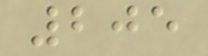205
